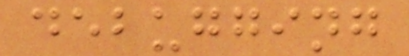debugging
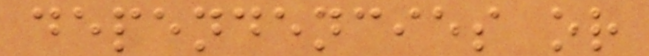dependencies or
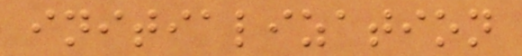initialization
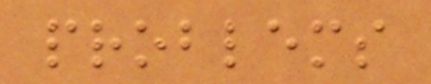problems
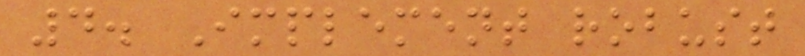4. Implement robust
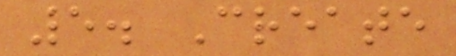5. Create
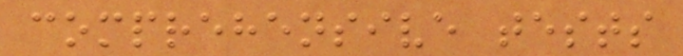comprehensive tests
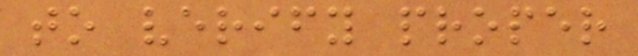to verify proper
